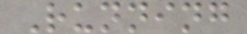Running
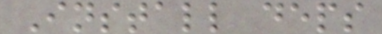Install deps
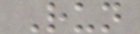Run
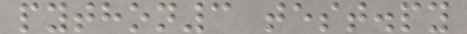python3 test.py
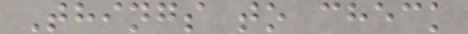Things to check
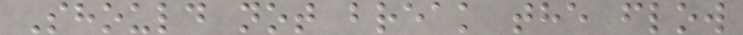Should not break the flow
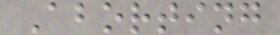Aborting
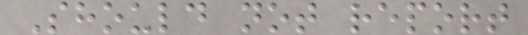Should not report
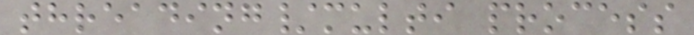threading/multi process
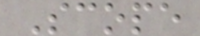Scope
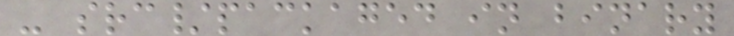- src/packaged in binary
